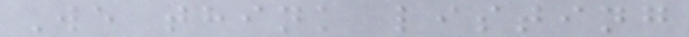We think listing
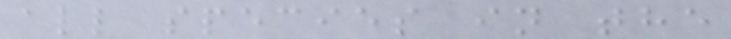all species in the
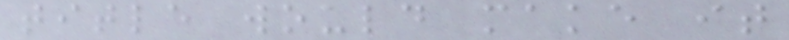title would make it
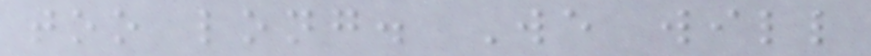too long. We will
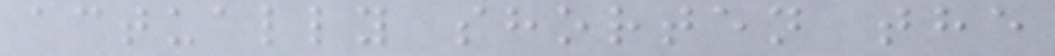actually shorten the
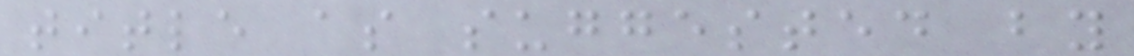title as suggested by
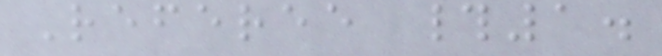Referee #1.
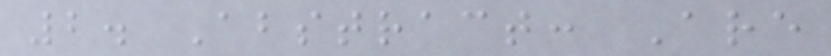2. Abstract: Are
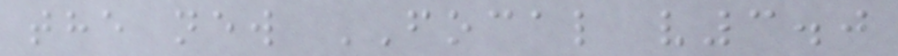the new FOCAL v3.0
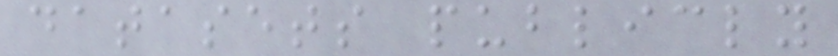datasets publicly
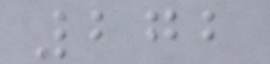272
